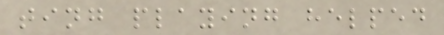ting playing helped
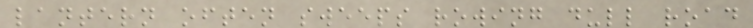lantern often sweeps rowing dull road
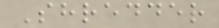Shredder
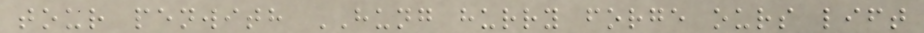tour penwith HUNG hurry forge ours lift
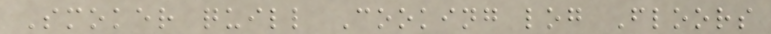Smoker quill Cooking log Floors
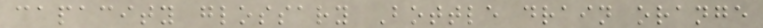capacity glossary Bottle drain orange
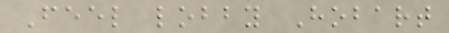Feel lobby Hobart
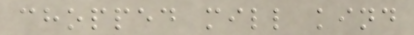chopped mill kind
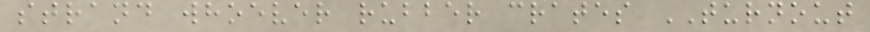strand whoever rubber crates TURNOUT
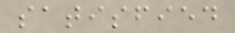satisfied
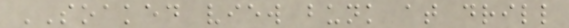SOAKED view bunk at drill
